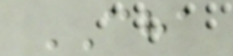CHA
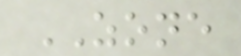ZONE
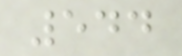544
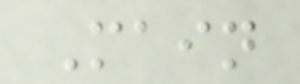Main
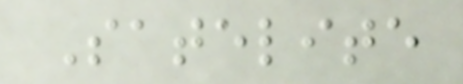Satelite
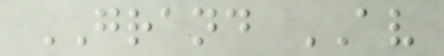GRAND AV
